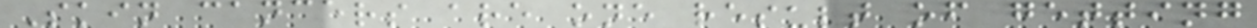Skin cancers are one result of getting
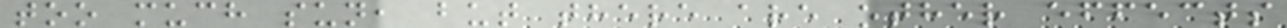too much sun, but there are other effects
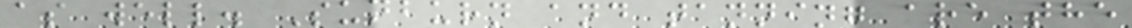as well. Sunburn and tanning are the
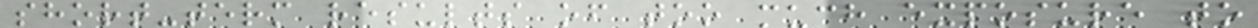short-term results of too much exposure to
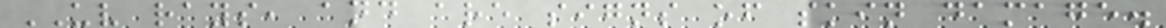UV rays, and are signs of skin damage.
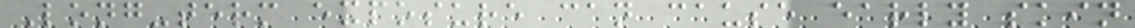Long-term exposure can cause early skin
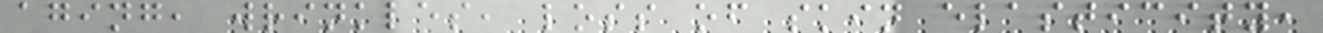aging, wrinkles, loss of skin elasticity,
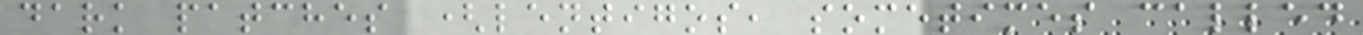dark patches (lentigos, sometimes called
